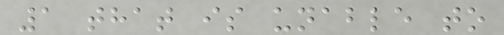1 that is unable to
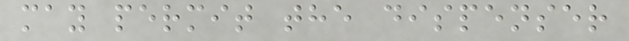may permit the dispenser
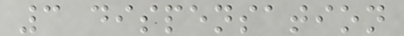3 dispensation
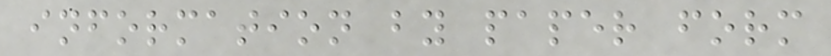information by paper form
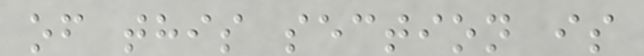of this section is
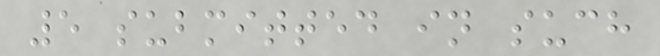5 submitted in such
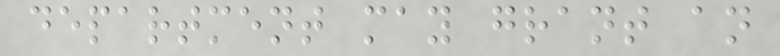department may grant an
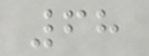68
